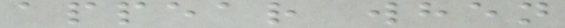appear when
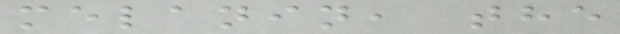melanin, the
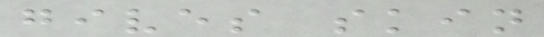gives skin
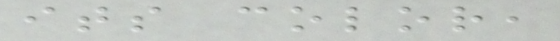its color,
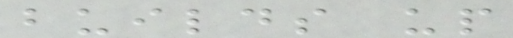builds up
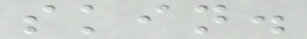skin.
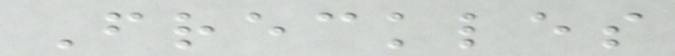Freckles
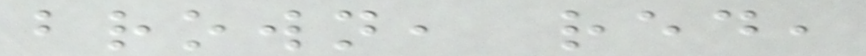brown, red,
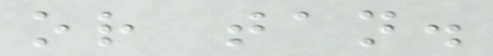or tan.
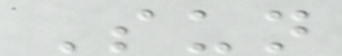Sun
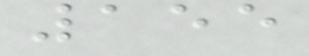155
